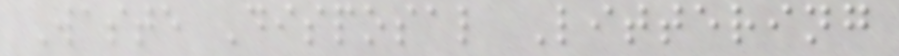Waste Disposal Littering
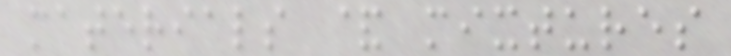materials & mixtures
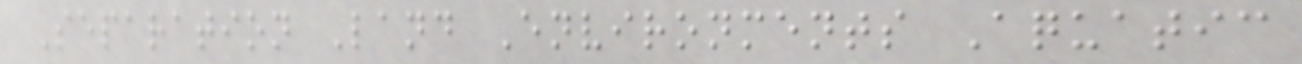Separation Land Environments Aquatic
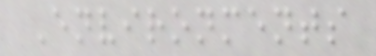Environments
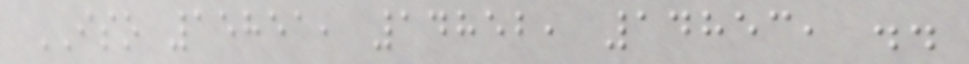ISO 15851, 14852, 14853, ..
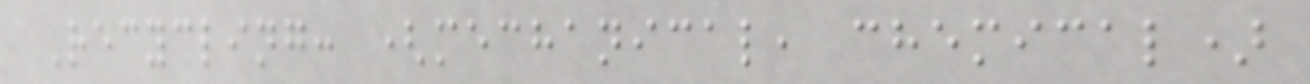Recycling: (mechanical, chemical)
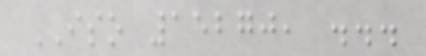ISO 15270, ...
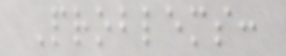Problems:
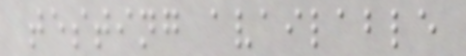testing available
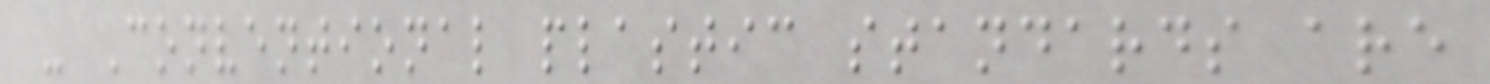- Conventional plastic standards are
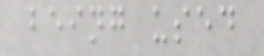being used
